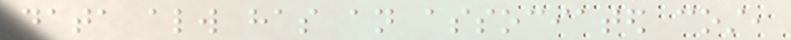data always has an associated cost,
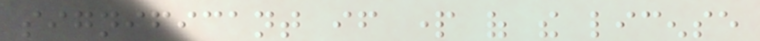significant if part of the license
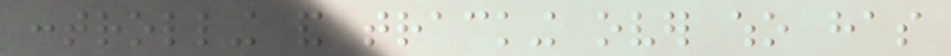controlling and tracking over who has
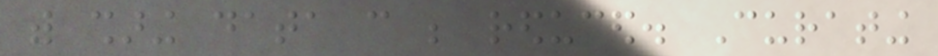with sharing data can be reduced. Curating
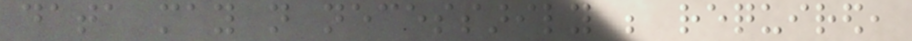data may not necessarily be required,
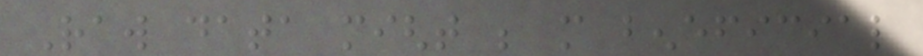Raw data might be more beneficial
